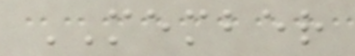MEMBER
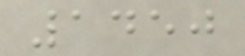1450
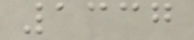1337
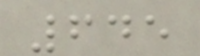645
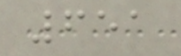651
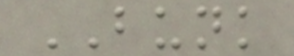BUNK
